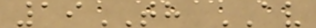19TH AV
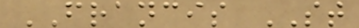FRANCIS ST
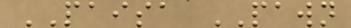PAISA PAWN
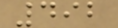492
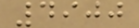4900
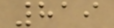819
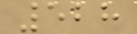528
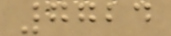7724
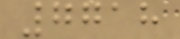7718
